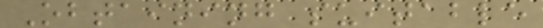Obtaining suitable
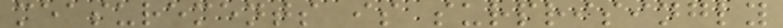measurements is surprisingly
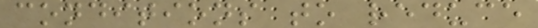conditions to reduce
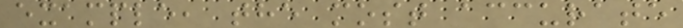example, the most accurate
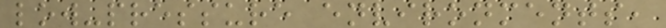low-pressure environments,
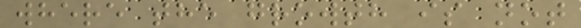where the growth is not
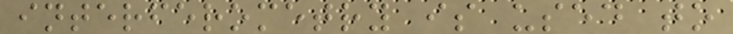interferometry is used to
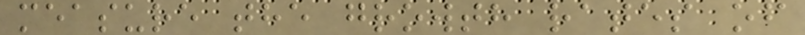measure the growth rates of
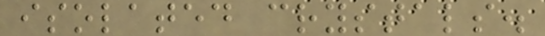isolated crystals.
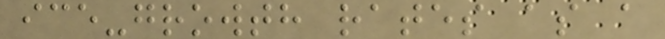ice-growth rates as a
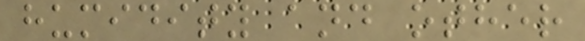humidity and other
